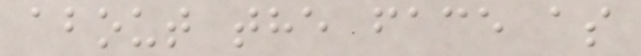about the face as
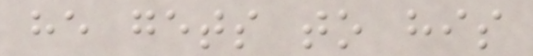he gets to his
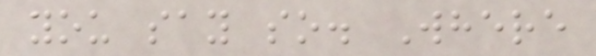you say so. Where
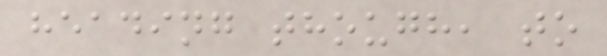heading though, to
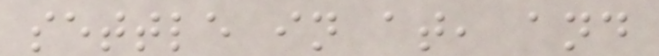settle in at, and
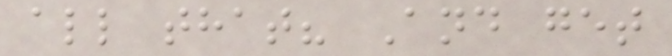all that? And get
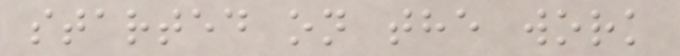started on the work
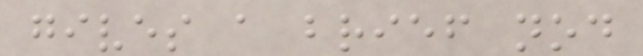gives a brief nod
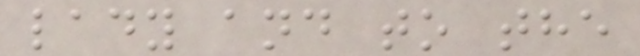lady and to the
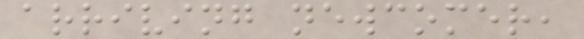arriving newcomer,
